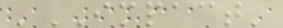'IMPACT'
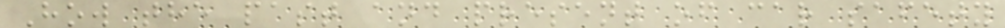How the past and present of car safety
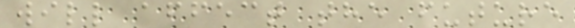will affect the future
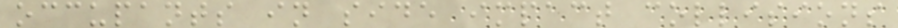occupants in side impact collisions
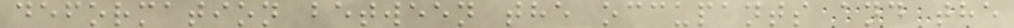deformation between the occupants and the
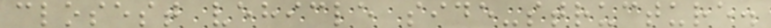closest vehicle side-structure.
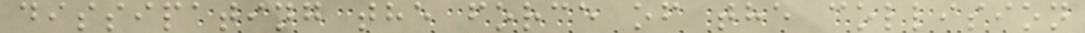dissipating the force of the collision
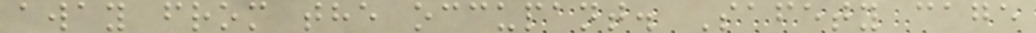away from the occupant. Safety cage
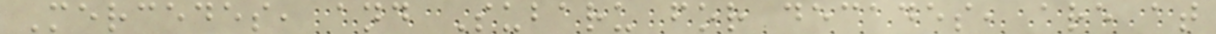Mercedes, and Subaru for decades, are at
